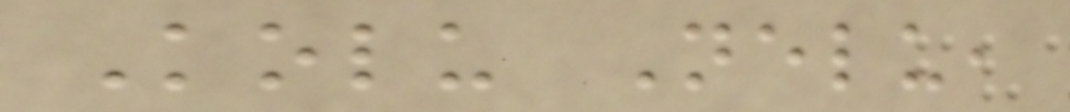Kolu Nelu,
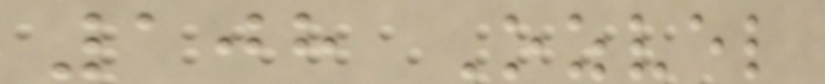108 Ozvel
